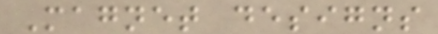Magnet designs
